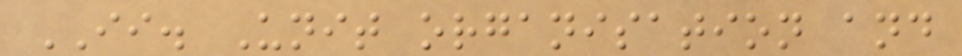II. Unit organisation and
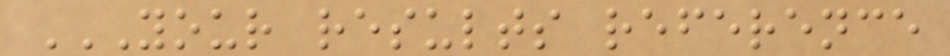YOUR RESULTS REFERENCE
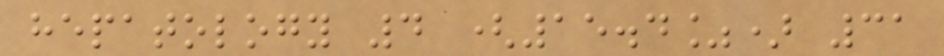hepatology 4 (15.4%) 31
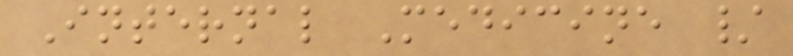Internal Medicine /
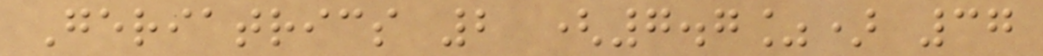Geriatrics 2 (7.7%) 37
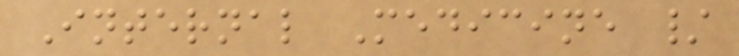Internal Medicine /
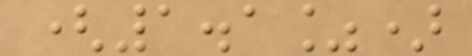(1.1%)
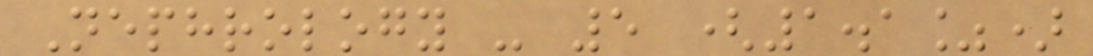Nephrology - 5 (1.1%)
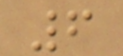6
